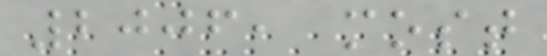2006, most
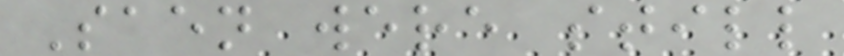Saen were still
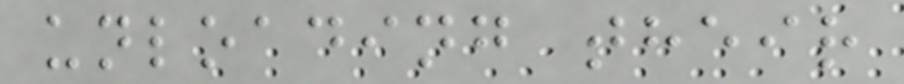unloading their
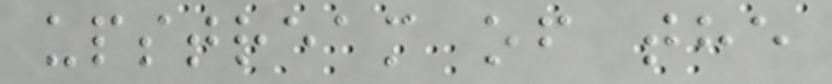upstream of the
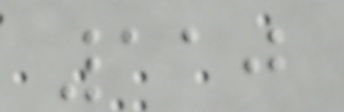110
